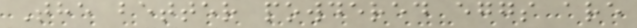The better powdered eggs are
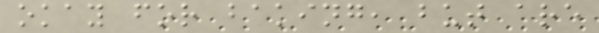okay for baking, but are
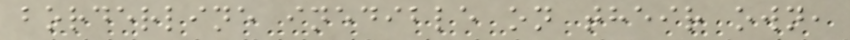borderline inedible on their own,
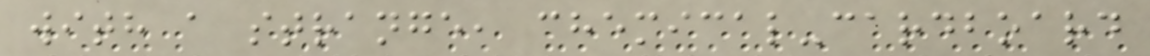with a strange, chemical-cardboard
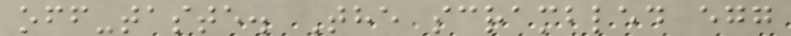off-taste. The scrambled egg
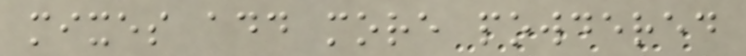mixes add more powdered
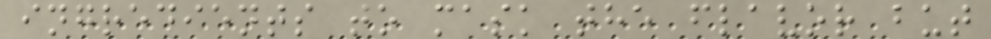ingredients to mask the flavor but
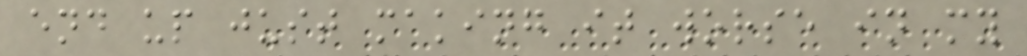end up just making it worse in my
